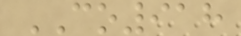CO918
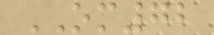OM72
